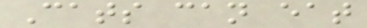Cats can eat
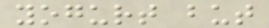yogurt but
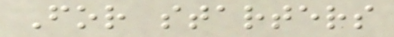For starters
